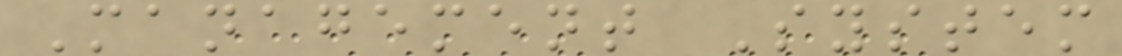Management System
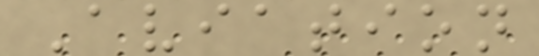Aviation
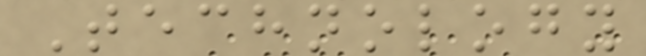Technology
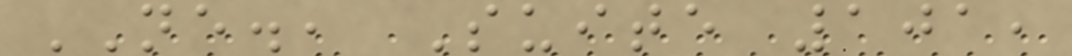NE., Suite 101,
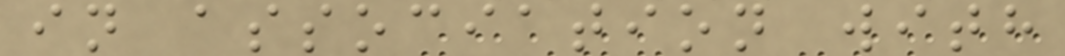in association with
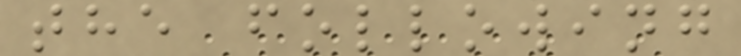the following
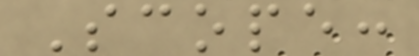Scope:
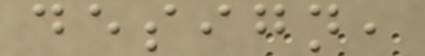design,
